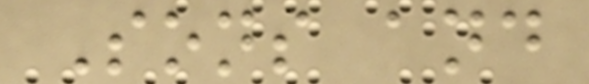Sons and
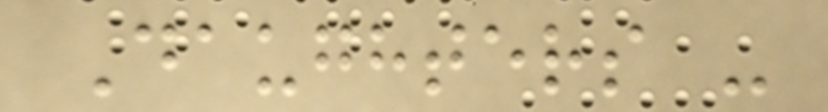Daughters -
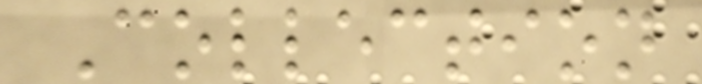Collection
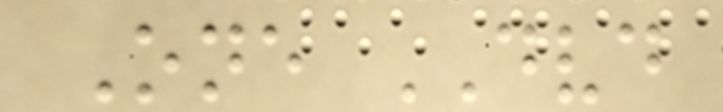One DVD
